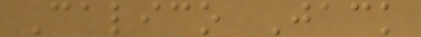Calico Jack
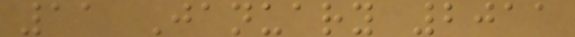11 January 2011
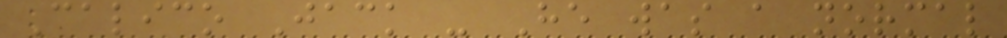Calico Jack - He was a normal
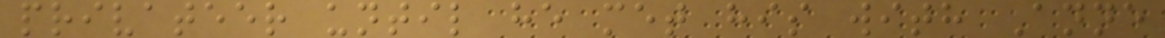privateer until he met his with Anne
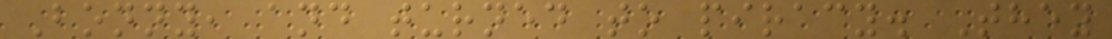Bonny, and turned to piracy. They
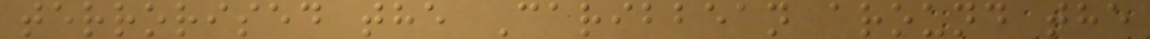terrorised the Caribbean around the
